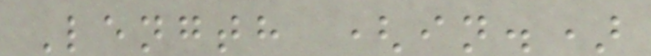Length (in.)
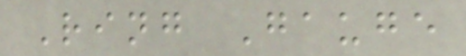Ring Gauge
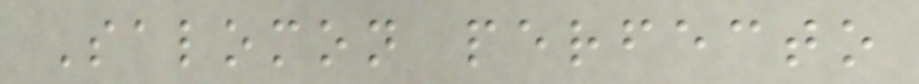Salomon perfecto
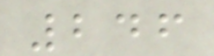246
